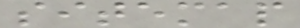sitemap
